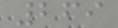269
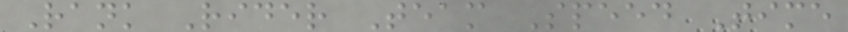Rank Rider Team Speed Time
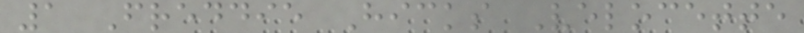1 Freddie Hicks Velocette
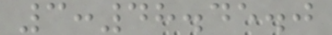3:48.45.0
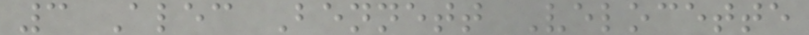3 Alec Bennett Velocette
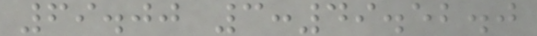69.00 3:49.52.0
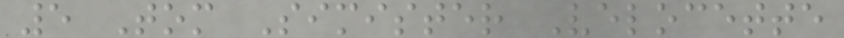5 Tom Simister Velocette
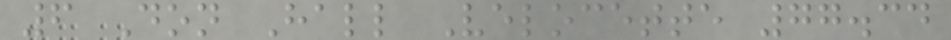6 Don Hall Velocette 77.34
